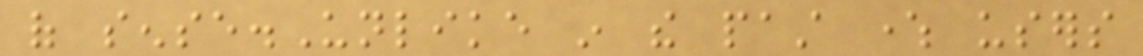of sense.Unlike in the past where users
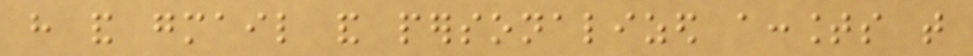have and gmail and personalized accounts that
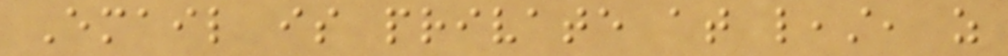Email is private at least, as
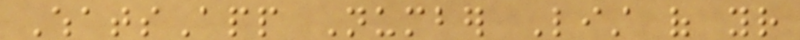WhatsApp Number List of your
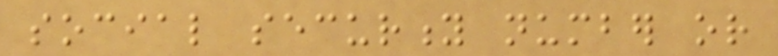social security number or
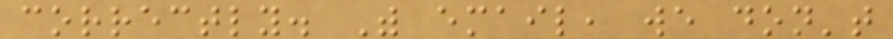correctly. With email, we don't
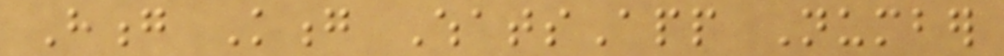Hong Kong WhatsApp Number
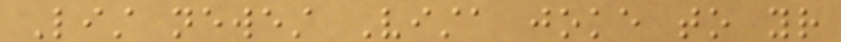List newest Vista joke to your
